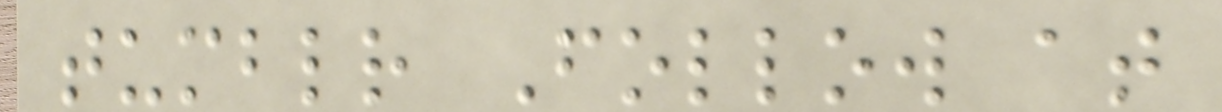tumblr Follow at
